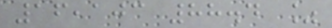16,103 88.4 %
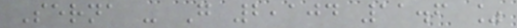Serna - G 2,104 11.6 %
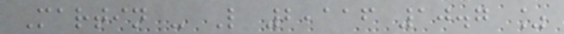Martin - L 2,116 10.7 %
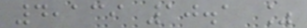4,139 10.1 %
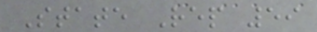State Rep 59
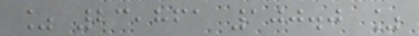% 23,861 100.0 %
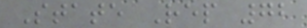State Rep 72
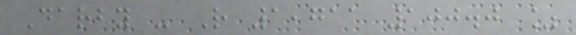Darby - R 1,711 100.0 %
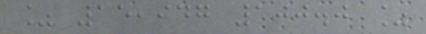% 15,947 100.0 %
